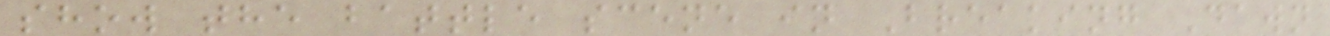show the battle scene in Breaking Dawn
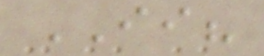II?
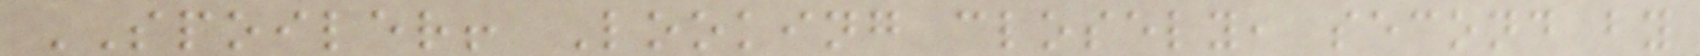SPOILER! Looking closely, second by
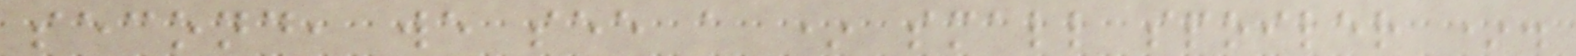second, we see a * small spoiler *.
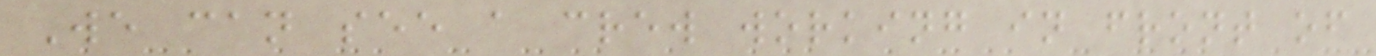We can see a crew working in front of
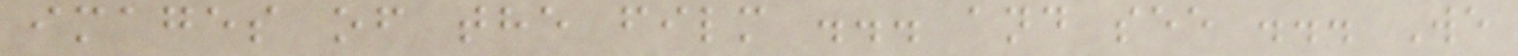images of the film ... and see ... We
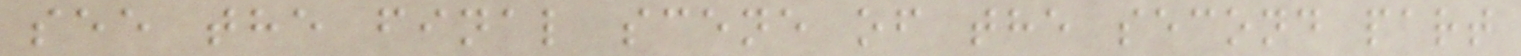see the final scene of the second part
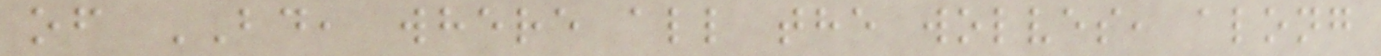of BD, where all the wolves, along
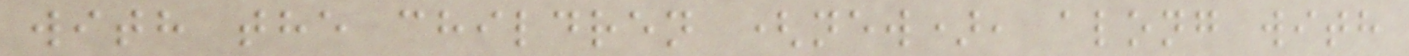with the children (new), along with
